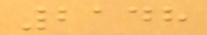2148
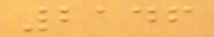2146
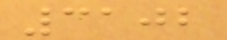3102
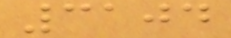3104
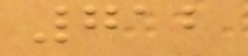712
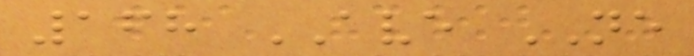168 AVE NE
